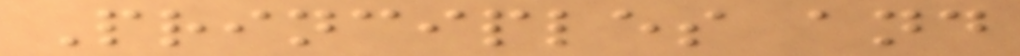Principles and
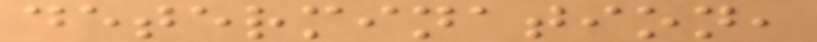determination,
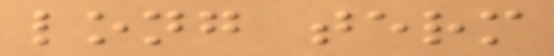long term
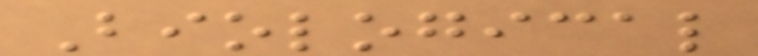Biological
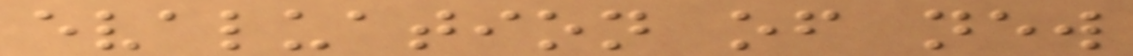evaluation of new
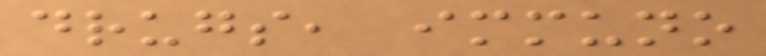drugs, immuno
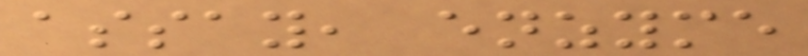assay, enzyme
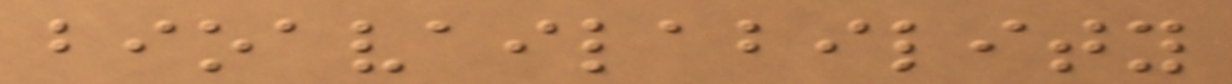bioavailability
